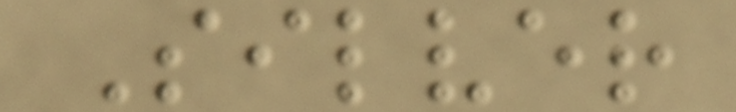Silver
